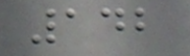142
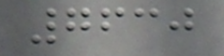7630
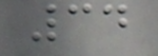34
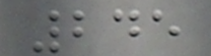245
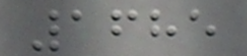1685
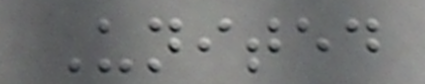United
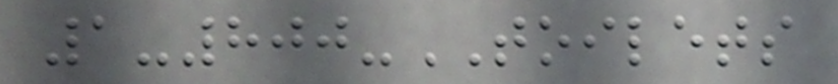1-800-TOILETS
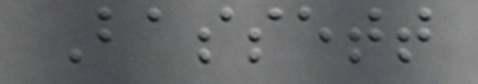Bassett
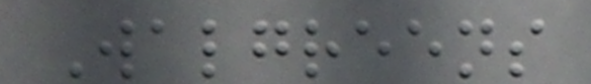Walgreens
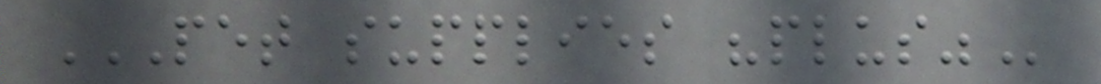PET SUPPLIES "PLUS"
